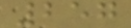257
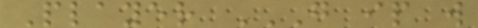Player G IP W
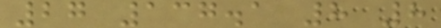27 137.1 8 8
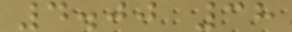4.00 38
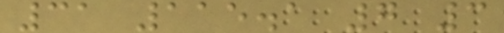31 115.1 7 3
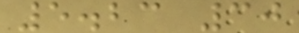5.23 30
